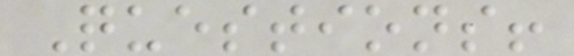Questions!
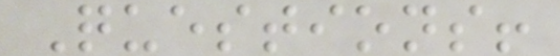Questions!
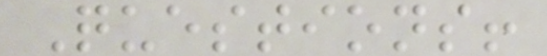Questions!
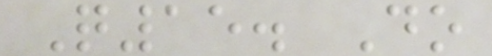Q15. Do
